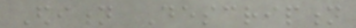Edition Description
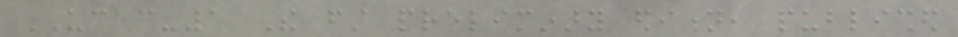UCAC-1 The first preliminary edition, published
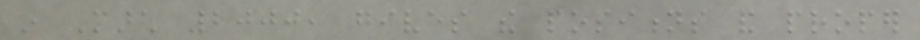in March 2000, gives the positions and proper
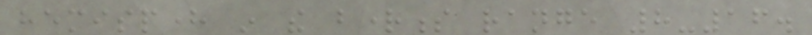hemisphere in the brightness range 8-16.
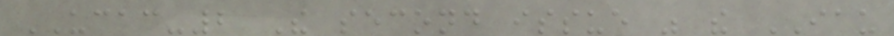UCAC-2 The second issue was the IAU
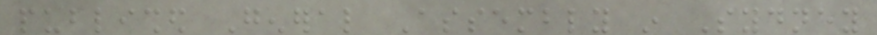published General Assembly in Sydney
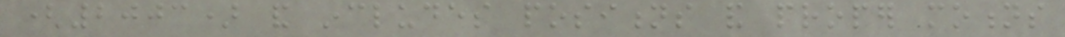(2003) and includes positions and proper motions
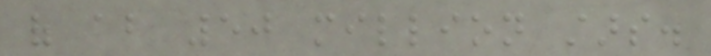of about 50 million stars.
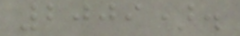2009).
